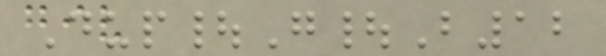Dup|G|B12
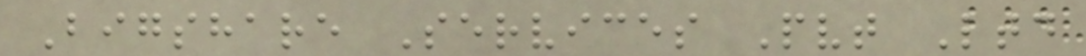Bigshare Services Pvt Ltd
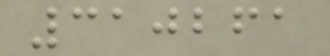310261
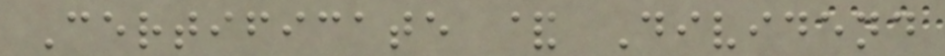Certificate & Dividend
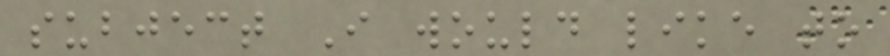subject I would like to
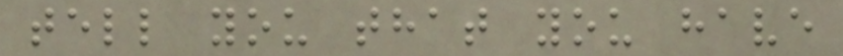tell you that you have
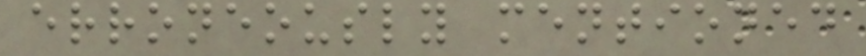erroneously mentioned
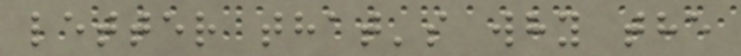letter that's why the
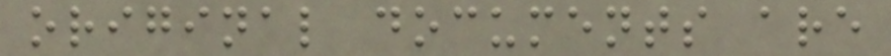original documents are
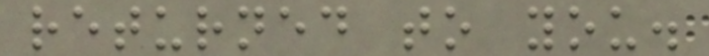returned to you.
